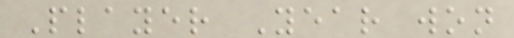Player Year won
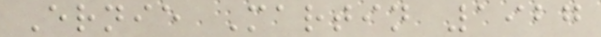Ernie Martin 1927
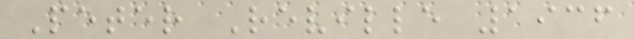Peter Reville 1936
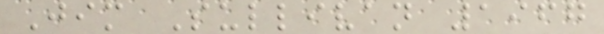Jim Sullivan 1967
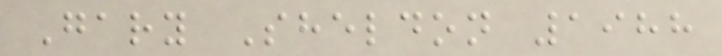Gary Sheldon 1988
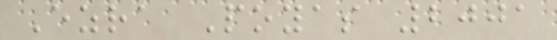Ezra Poyas 2001
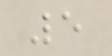5
